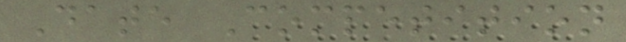Date Competition
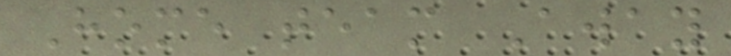Home team Away
